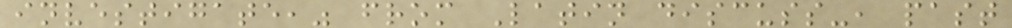investigate," from Latin discuss-, past
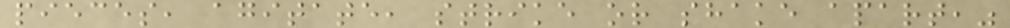pieces, agitate, strike or shake apart,"
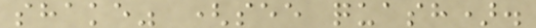shake" (see quash).
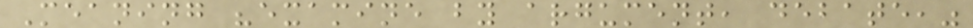Meaning "examine by argument, debate,"
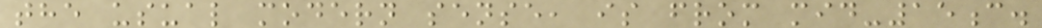the usual modern sense, is from mid-15c.
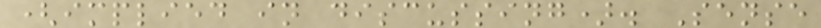(implied in discussing). Sense
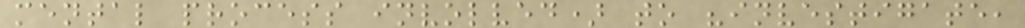mental process involved) to "investigate,
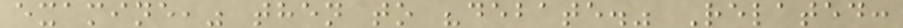examine," then to "debate." Related:
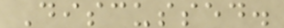Discussed.
